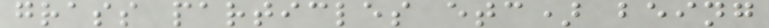grass particles etc) being
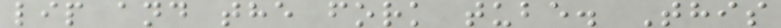lip and the fork tube. This
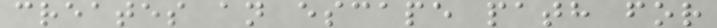creates an escape path for
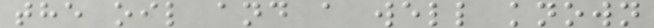the oil and a well known
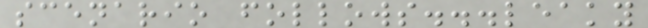scenario follows...leaky
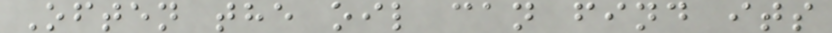Often the oil can find its
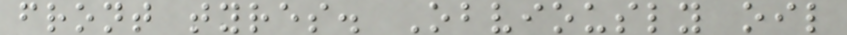front tyres. Obviously oil
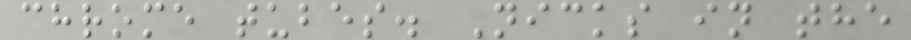chrome tubes. Nicks in the
